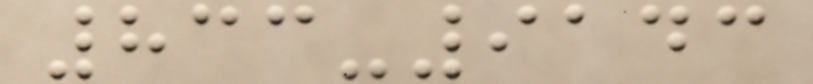833-9143
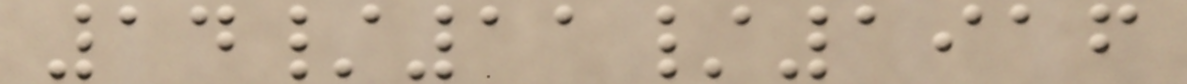14/11/1916
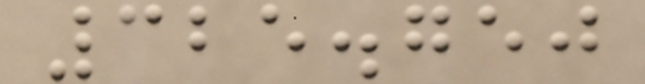325.750
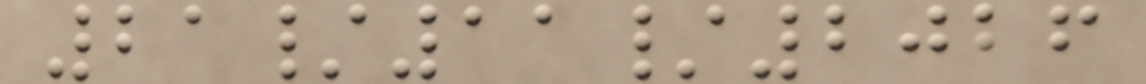21/11/2026
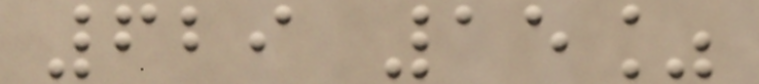629 15%
